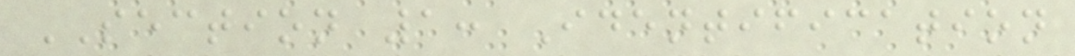SECTION 1: Identification
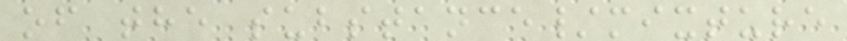of the substance/mixture
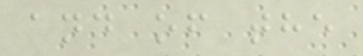and of the
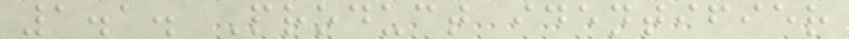1.1. Product identifier
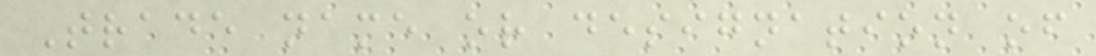Trade name or designation of
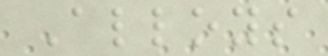Alloys
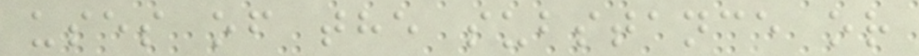uses of the substance or
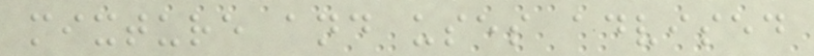mixture and uses advised
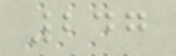247
